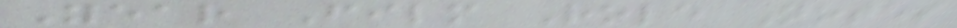Year Film Role Notes
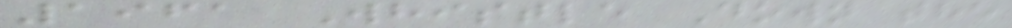1961 Whistle Down the
